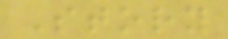Story
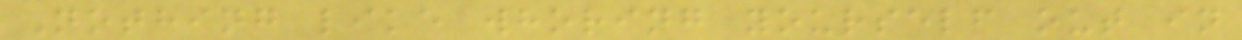Nothing like whoring yourself out in
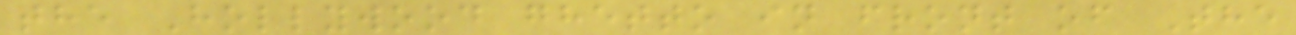the Hollywood ghetto in front of The
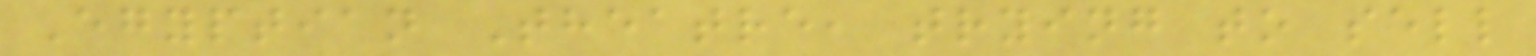Egyptian Theatre, trying to sell
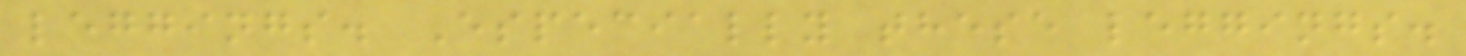leggings. Especially these leggings.
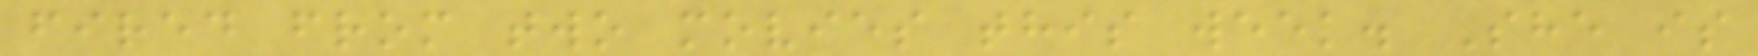fired from two movies this week. She is
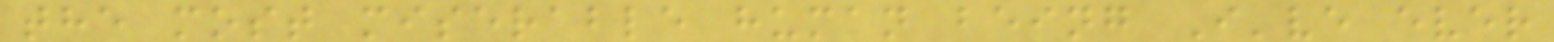the most miserable human being I've ever
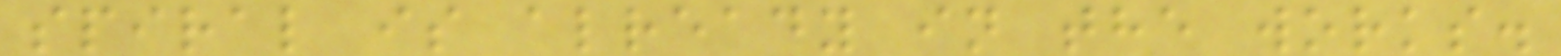spiral is already in the works.
